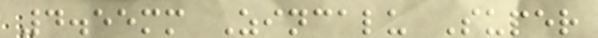4.55mm Zincalu Super
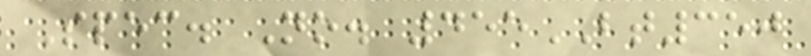Spec. No. 455BT350
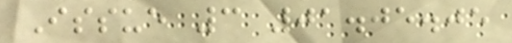Issue 3 01.05.05
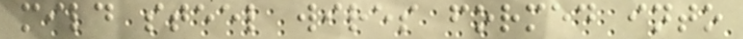mild steel wires formed into
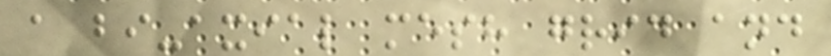a bi-axial mesh grid and
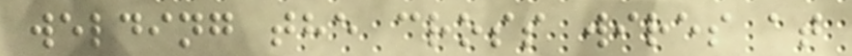welding the cross wires at
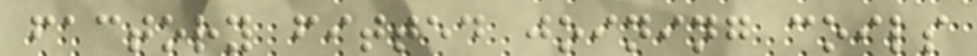factory fitted joining coils
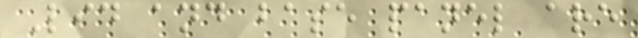Lid and base panel are
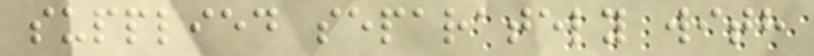supplied separately with
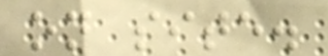on site.
